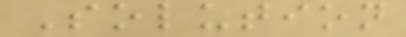Solution
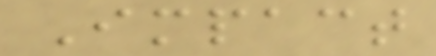Impact
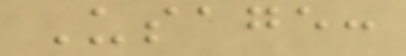Usage:
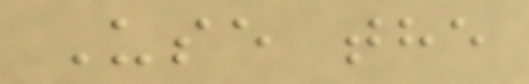Use the
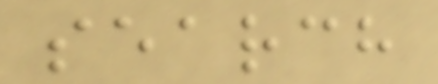search
